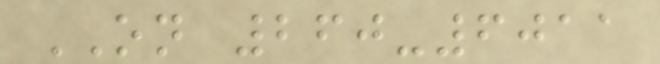ON 260-6011
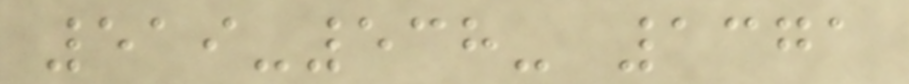519-538- 1371
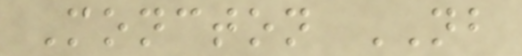Moncton NB
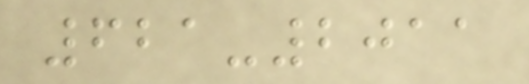621-2011
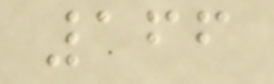166
